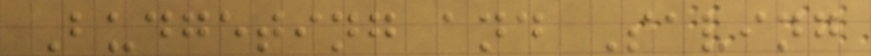Budgeting and Saving
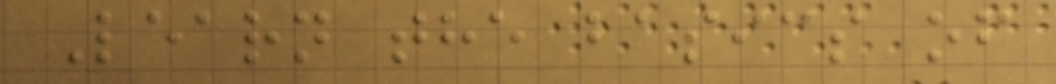Learn the basics of
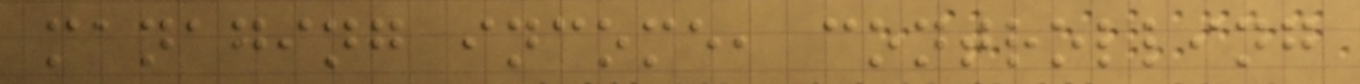managing income, controlling
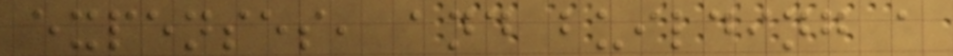expenses, and building a
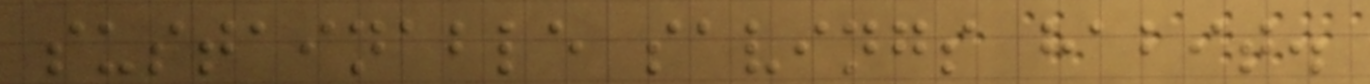sustainable savings habit.
